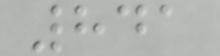841
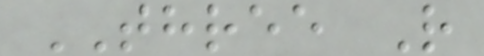THREE R
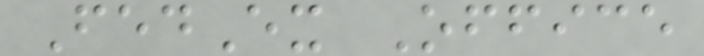FedEx Office
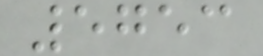5753
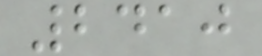2410
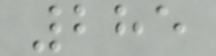285
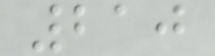210
